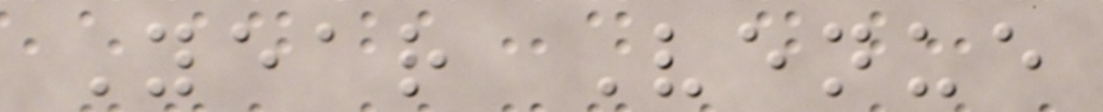Year Venue
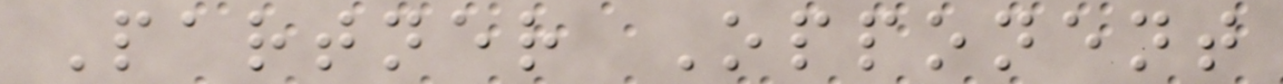Partner Opponent
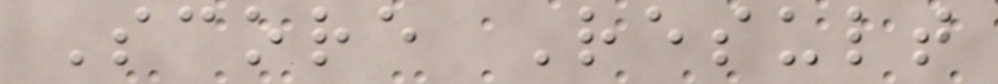Score Result
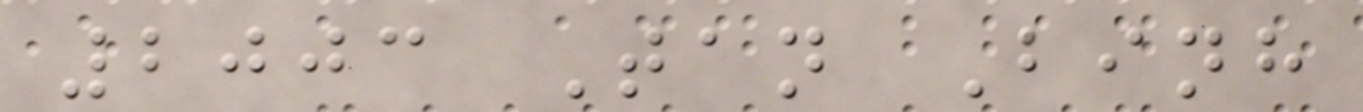2003 Tan Binh
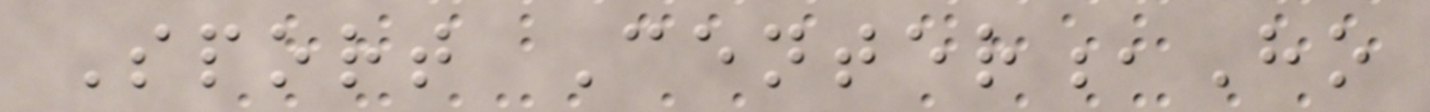Sport Center,Ho
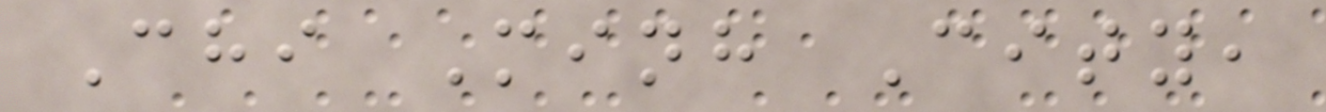Chi Minh City,
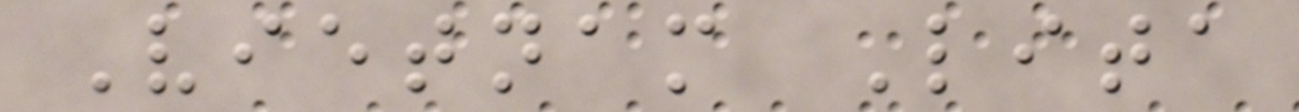Vietnam Lita
